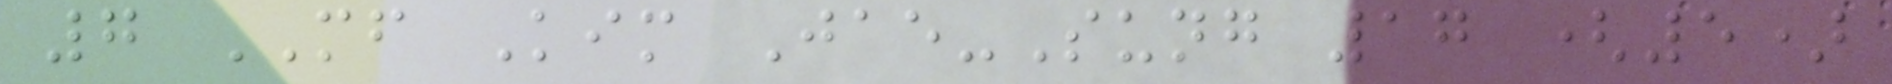7 MF Kim Jae-Sung 17 (5)
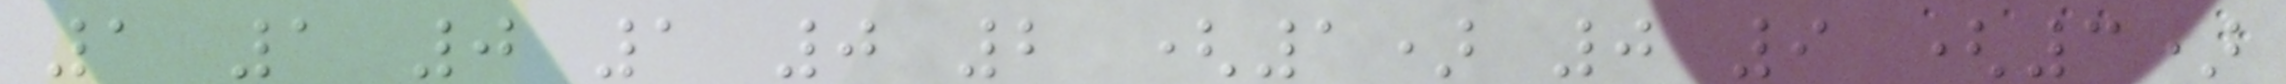1 1 0 1 0 2 (1) 0 9 (3)
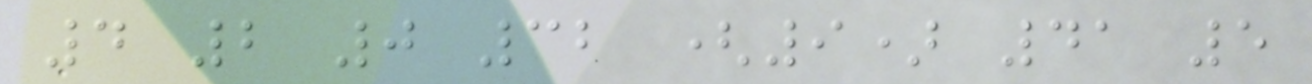4 2 0 32 (9) 41 5
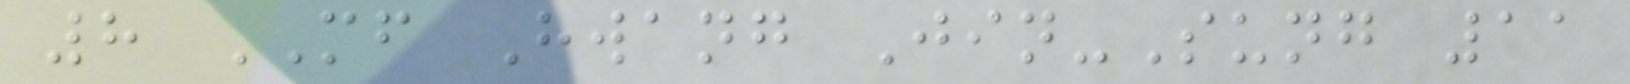8 MF Hwang Jin-Sung 11
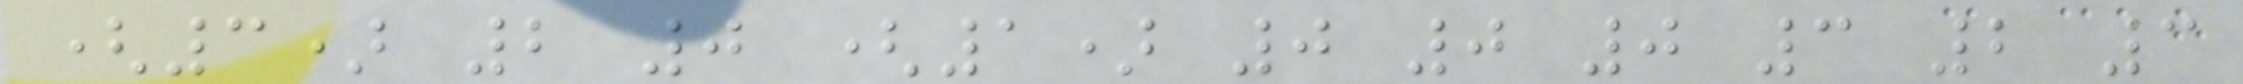(3) 2 0 (1) 0 0 0 3 2 3
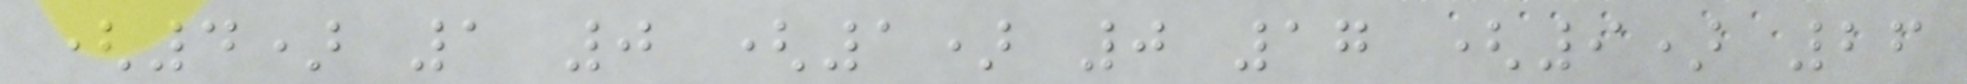(4) 1 0 (1) 0 17 (9) 26
